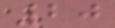20
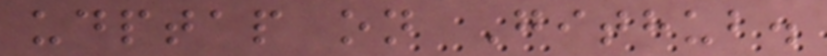udptap on Github.
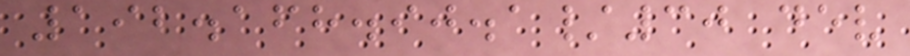192.168.90.1/30 dev
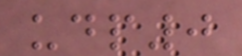udp0
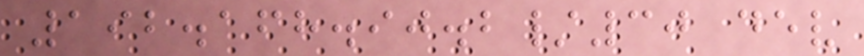192.168.90.2/30 dev
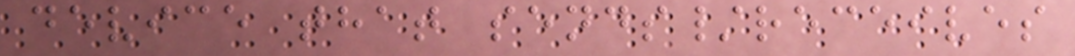device that sends/receives
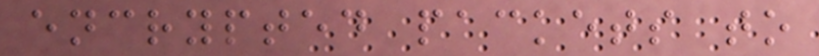encrypted packets to
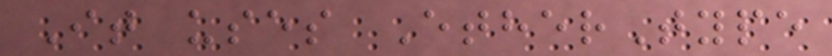It uses EtherType
